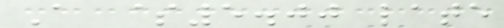A $5.00 late
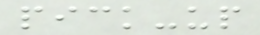pick-up
